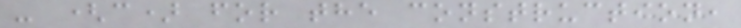- (c) for the construction,
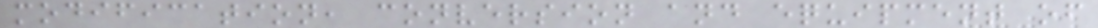modification, conversion and equipment of
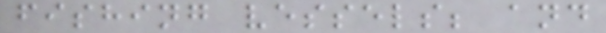fishing vessels; and
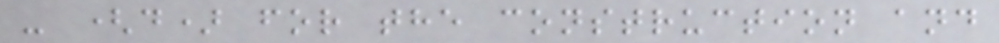- (d) for the construction and
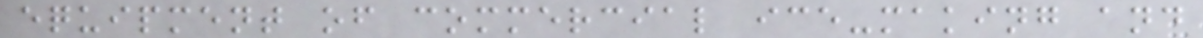equipment of commercial ice-making and
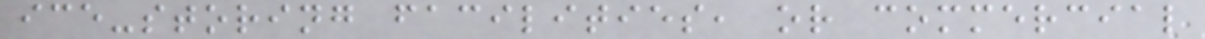ice-storing facilities, or commercial
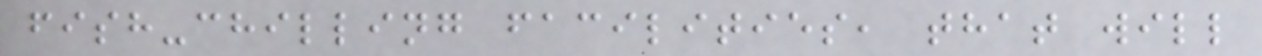fish-chilling facilities, that will
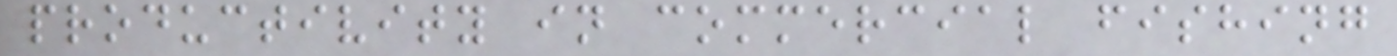productivity in commercial fishing
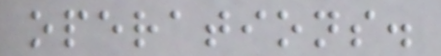operations.
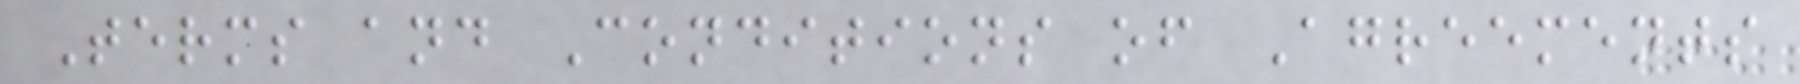Terms and Conditions of Agreements
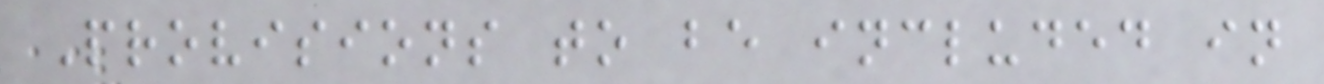Provisions to be included in
